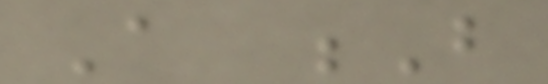A B
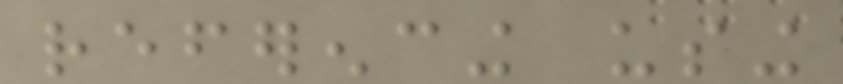referencing using
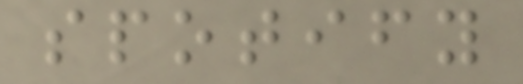spotify
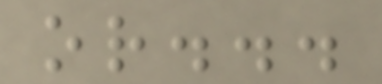or...
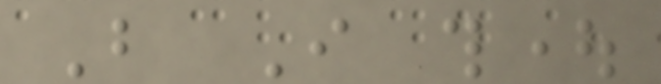But I thought
